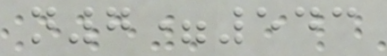n7=543
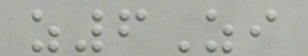z6Zi
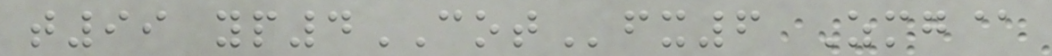t99 yp4COTfx6 Zmg@
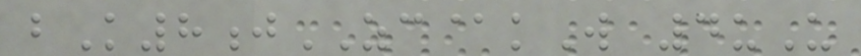bK8jZC@kW 4uU
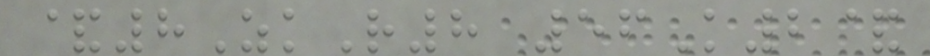&8ZkR8 56K2&
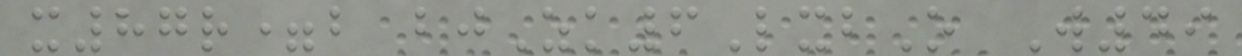x87r=b bjZk6LxbO W49
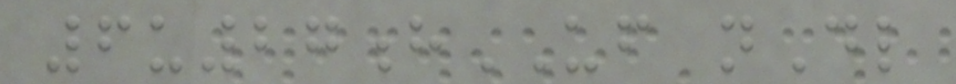6u27hUF nDl
